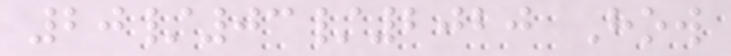20/03/2020 How
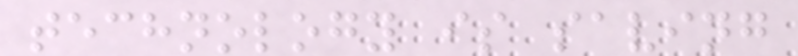technology is saving
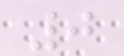0
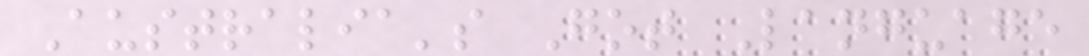Australia's Got Language
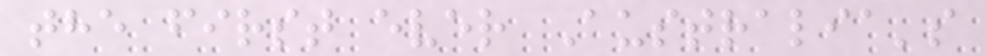the first ever Australia's
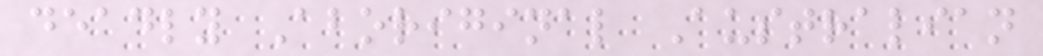deadly Aboriginal Australian
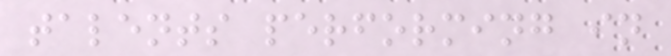talents performing in
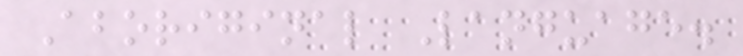Aboriginal Language.
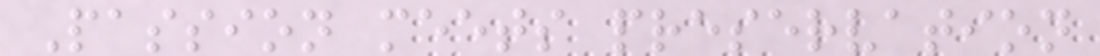Passion meets preservation
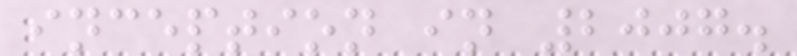inception in 2007.
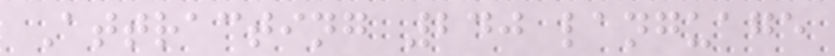Attracting 240 language
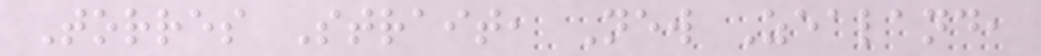Torres Strait, New Zealand,
